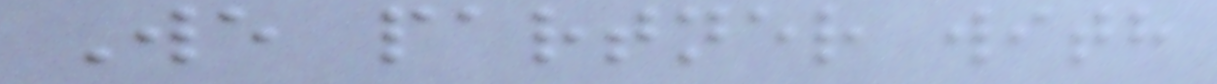We partner with
